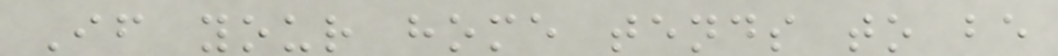If your home tends to be
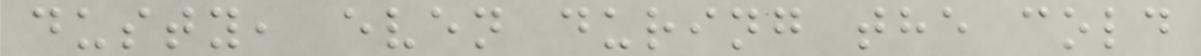dusty, even during the cold
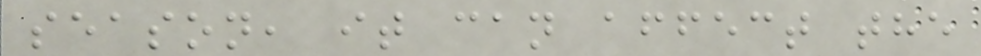season, it can affect the
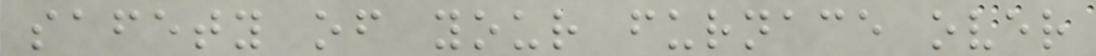safety of your furnace over
